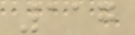117
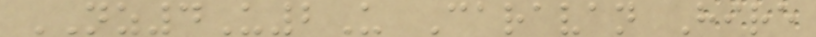NZ4U2U Caravan Hire
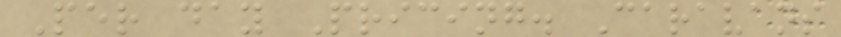Per day Pricing. Caravans
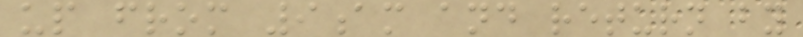up from 9am and return by
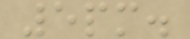5pm.
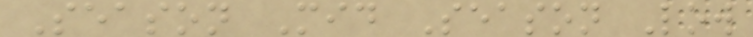Season Mid Season Low
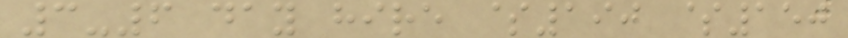3-6 day hire $190 $150
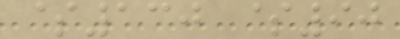$130 $90
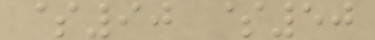$90 $50
